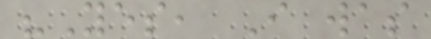"Yes, I was
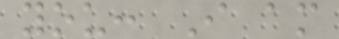you: I am
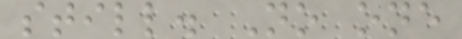still. No one
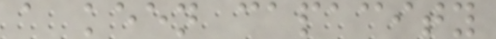a keen capacity
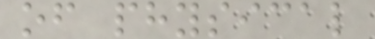of physical
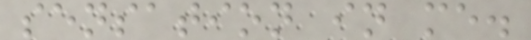sensation in me.
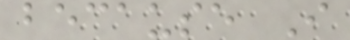because I
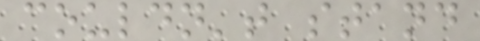couldn't stand
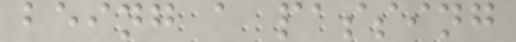being a passing
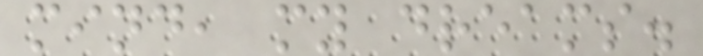mind, my dreams.
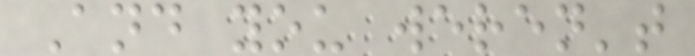And you weren't
